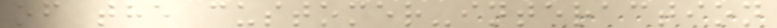of the customer-interaction
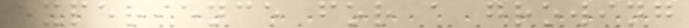experience for a growing
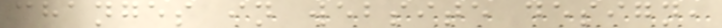changes in website design,
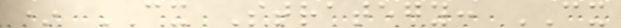* CX Strategy: CX
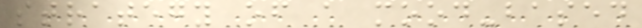strategy of a mood-based
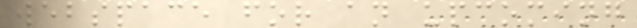webspace for an upcoming
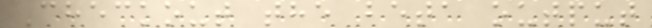Checkout the beta output
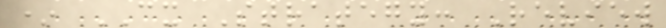* CX Strategy: Review
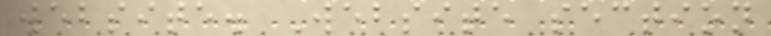website. Website section
